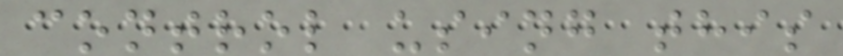control using this
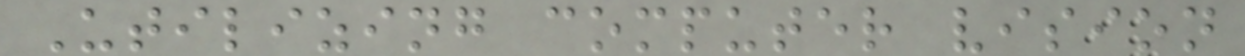Utilizing computer vision
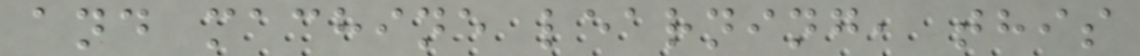and machine learning, this
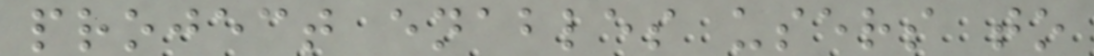project enables users to
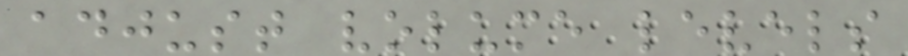adjust volume levels
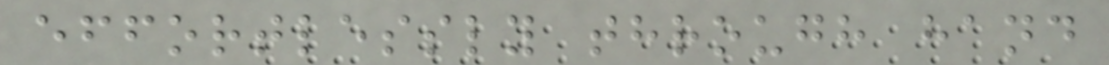effortlessly through hand
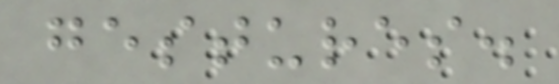gestures.
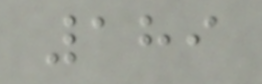189
